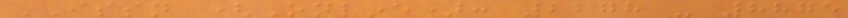ISSN (Online): 2278 - 8875
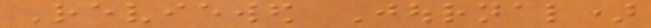Reviewed Journal)
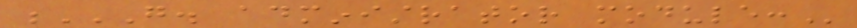G. ADMINISTRATOR MODULE:
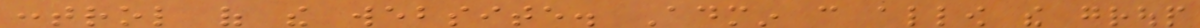control of the website. Admin can allow the group
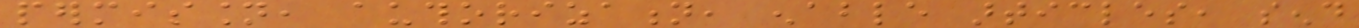permission, authorization, enable articles, send
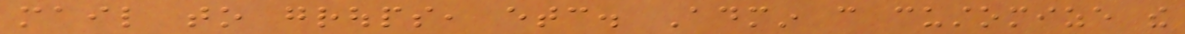mail to groups, etc. Admin can customize the
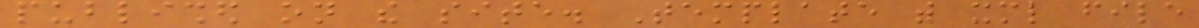published on the site. Template with xml file
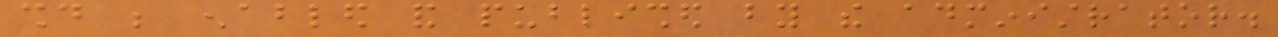should be enabled and published by the administrator.
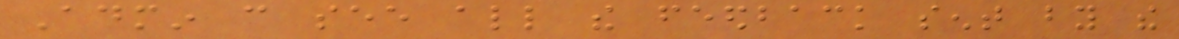Admin can see all the feedback sent by the
